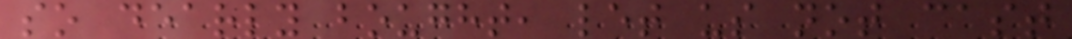so dearly bought, let us not cast
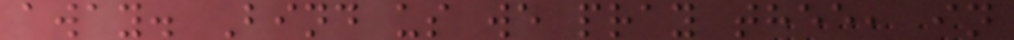away. Bind us we pray thee, in
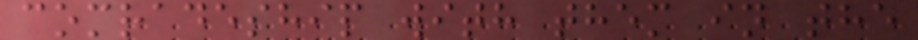comradeship with them in the
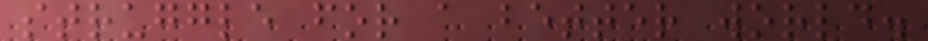struggle for a better world.
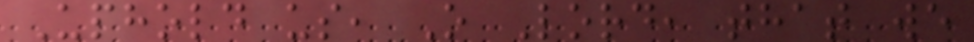Uphold us, O Lord, that we
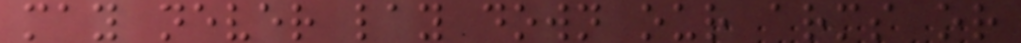may never lay down our arms or
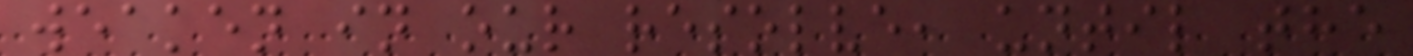weaken in our resolve, until the
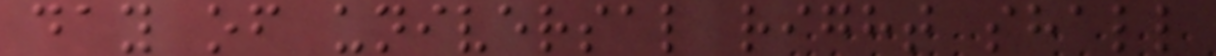day of universal right shall
